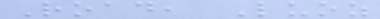Road, Luoz
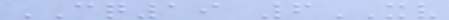CQ19 6XV
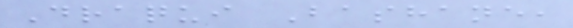Draqui Bashane,
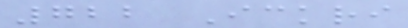722 Ickri
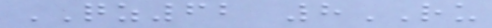QZ62 8RU
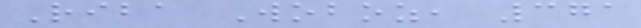Riba Woboz, 371
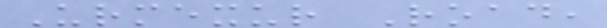Urmexur Road,
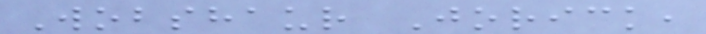Wobshaur Jorick,
